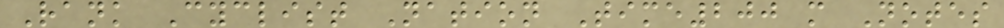Rank Cyclist Nation Time200 m Notes
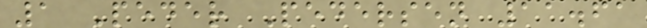1 Peder Pedersen 11.61
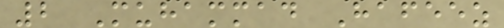2 Muhammad Hafeez
